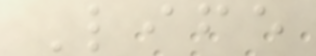Life
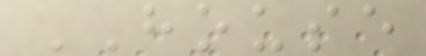HOUSE
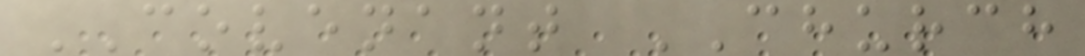COVENANT CHURCH
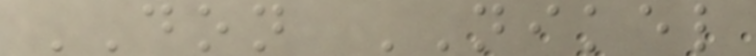DON NIKEL
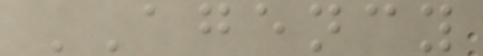AGENCY
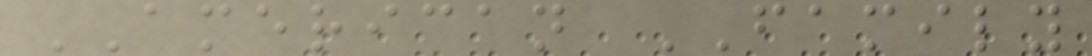AMERICAN FAMILY
